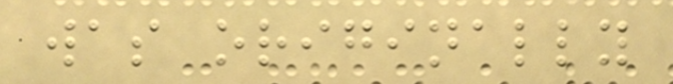was originally
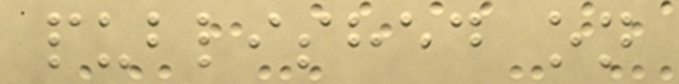published on
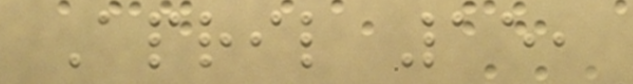April 15,
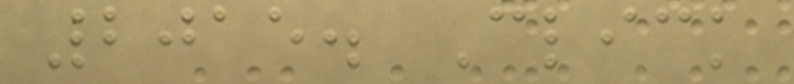2015. Click
